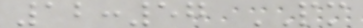12:57 PM
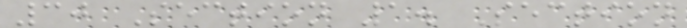30 Section 1. Section
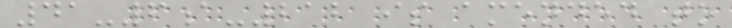41-6a-212 is amended to
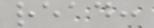read:
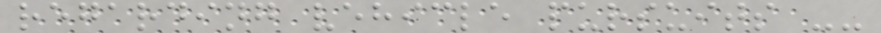regarding vehicle pursuits --
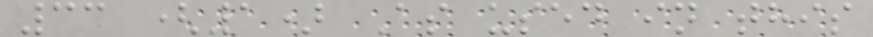33 (1) As used in this
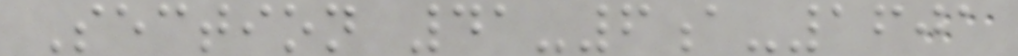Section 41-6a-1601
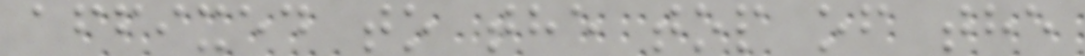affixed to the top of the
